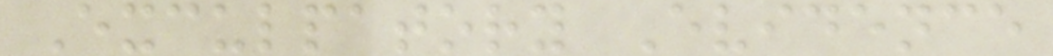Exculpatory Evidence
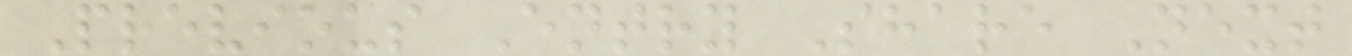Previous Entry Share Next
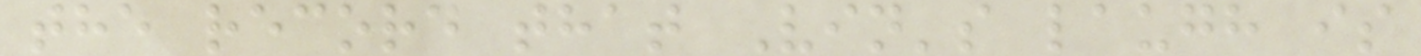the record that Vin's laugh is
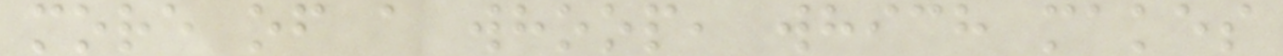more of a whoop, which makes
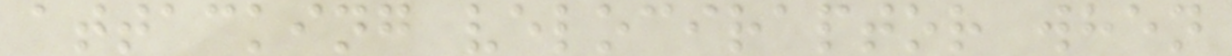attacking velociraptor when
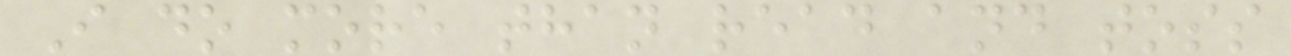I do more than read and toss
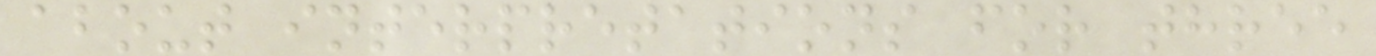about interpretations for three
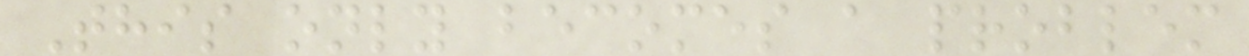This only becomes a problem
